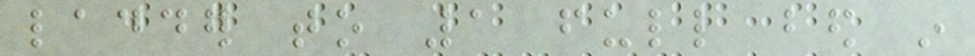ladder to 1 full bed in
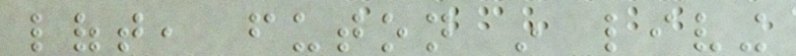loft, futon in living
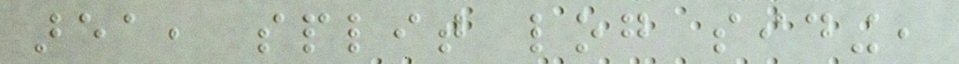area, split log siding,
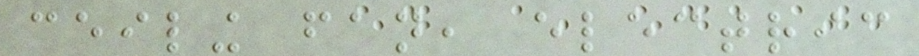ceiling fan, electric
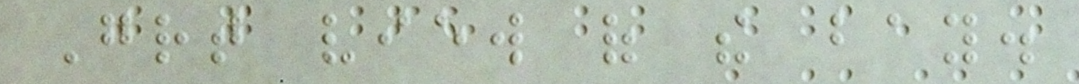Great view of the bay.
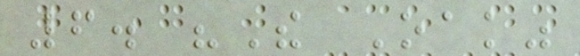6. "The Oak"
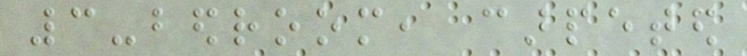3-bedroom, carpeted
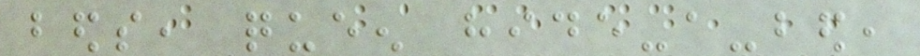beds, queen hide-a-bed,
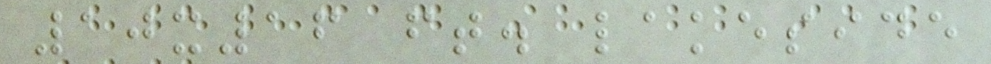10x16 ft. lakeside
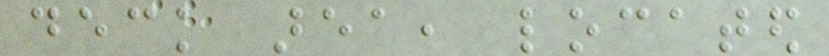deck area, located
